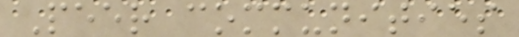Peer communities
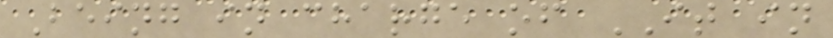Being in charge of IT in
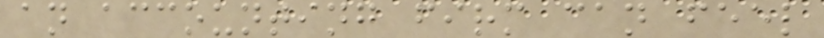an accounting firm can feel
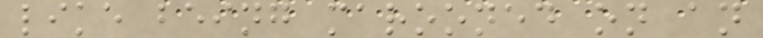like being marooned on an
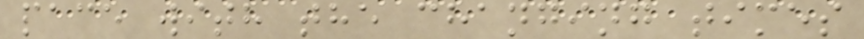pace with the changing times
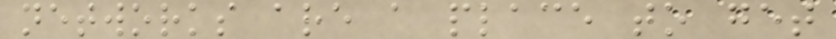networks are a place to get
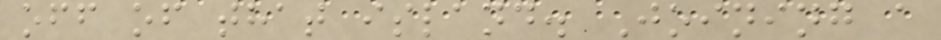off of that island. Joining a
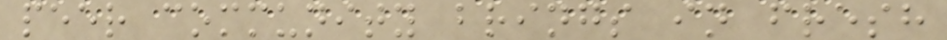peer community brings in fresh
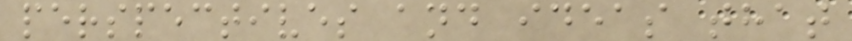perspectives and ideas that
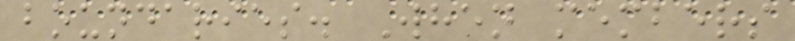boundaries. When members
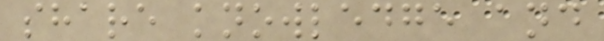share knowledge and
